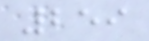259
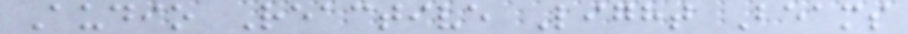Audio Reactive Light Beams
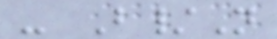- B/N
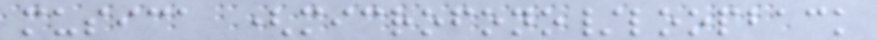musica (microfono/loopback
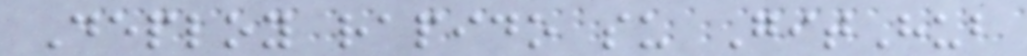Deploy rapido su GitHub
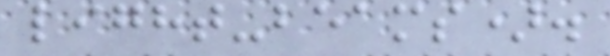light-beams).
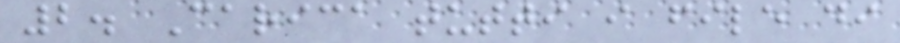2. Carica tutti i file di
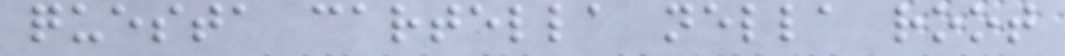questa cartella nella root
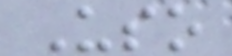Uso
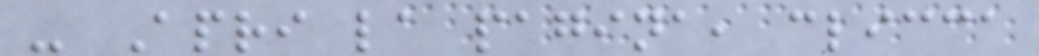- Apri la pagina, clicca
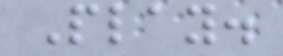Play.
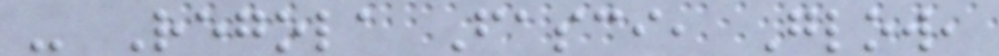- Regola Fasci, Glow,
